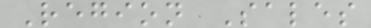Region Sales
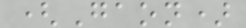(Gaon)
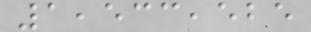1,533,525
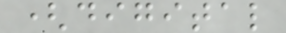(digital
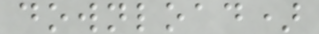download)
